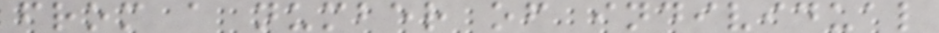from a number of individual
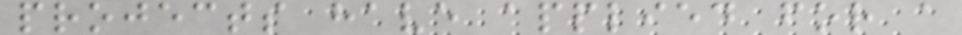projects have applied for a
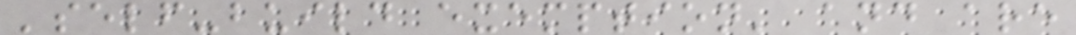'self-build exemption' and are
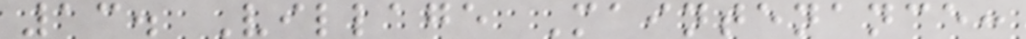13. Village Maintenance:
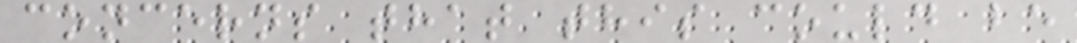concerns that this could be
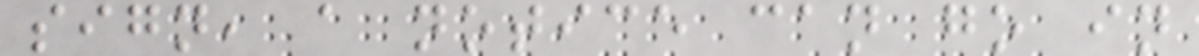sign, a notice can go in
